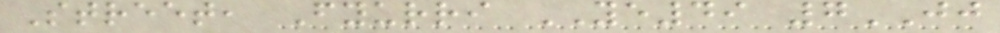Street, Fyurri YE49 7JJ
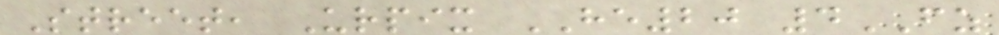Street, Urpix HE20 4FZ
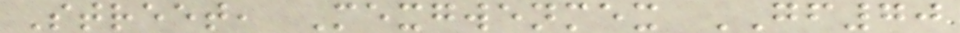Street, Mexgwenmex GF70
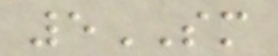5SM
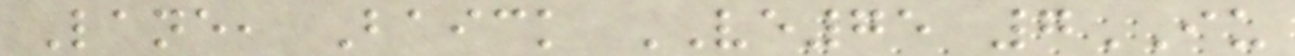Lane, Baick VE75 7IU
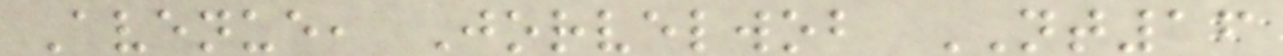Avenue, Jorvelwob NT16
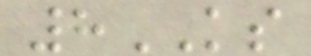8KS
